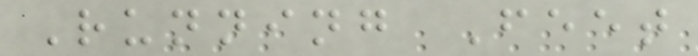Running Feet
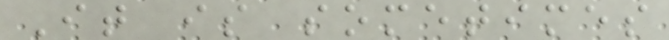It is sometimes
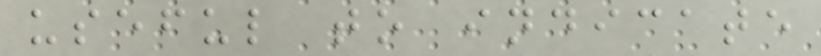useful to indicate
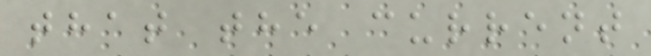that the current
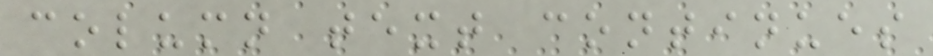column text continues
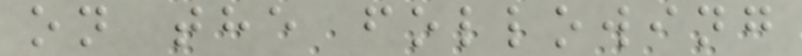on the following
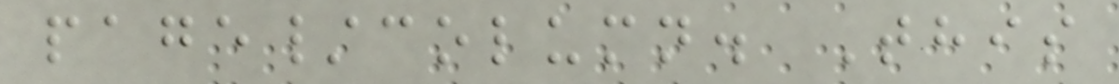page/column. This
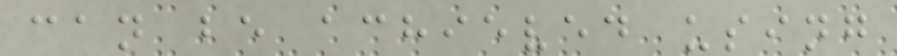can be achieved using
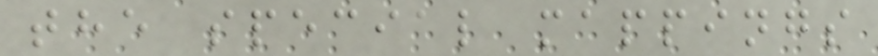the special mappings
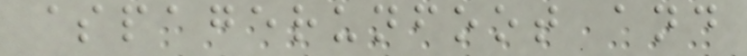$pagerunfoot and
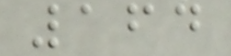164
